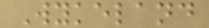Wykeland
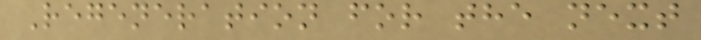Regeneration for the next
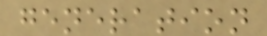generation
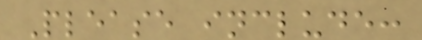Please include:
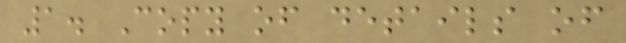1. Copy of details of
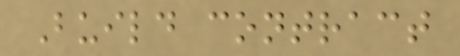Build contract
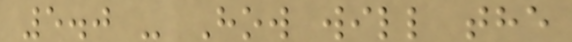5.0 - How will the
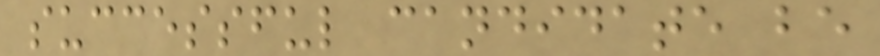successful candidate be
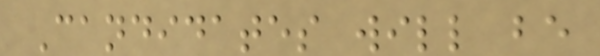Candidates will be
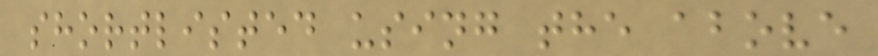shortlisted using the above
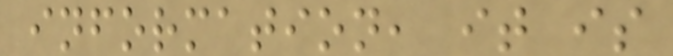information, it is
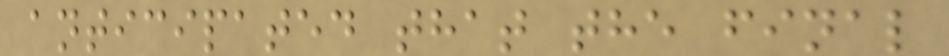anticipated that the final
